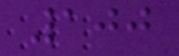100
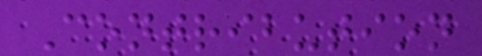Contribution
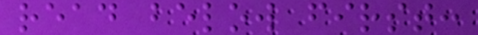read below first:
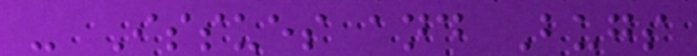- Issues and Bugs
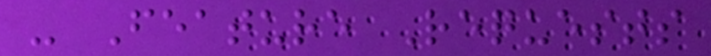- Feature Requests
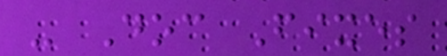- Doc Fixes
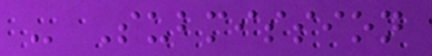- Submission
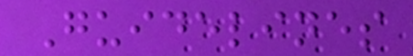Guidelines
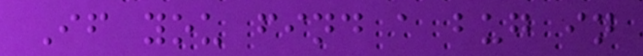If you find a bug in
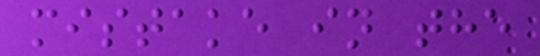mistake in the
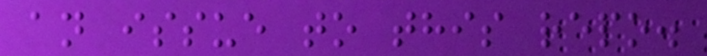an issue to this repo.
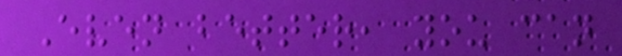Even better, you can
